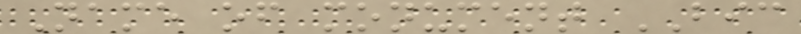Name of monument BIC
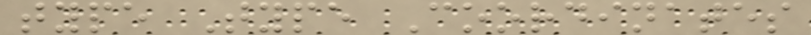type Type Coordinates
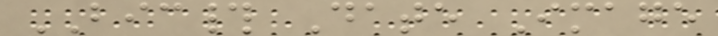BIC# Date Image
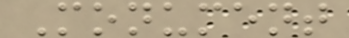Monument
